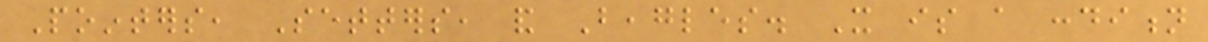Pointers, Setters, and Beagles. It is a condition
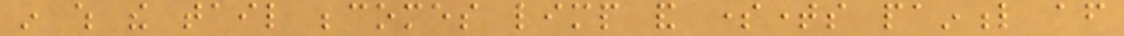in which the tail becomes limp and sometimes painful after
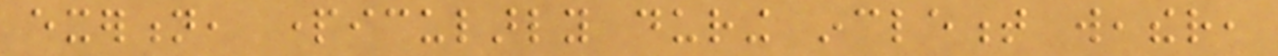exertion, particularly during inclement weather,
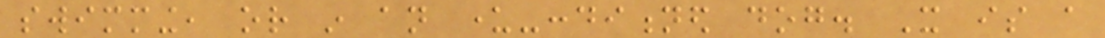swimming, or in an under-conditioned dog. It is a
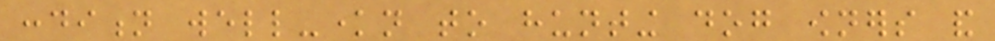condition well-known to hunting dog owners and
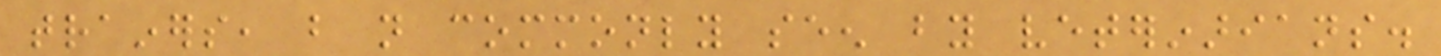trainers, but not commonly seen by veterinarians.
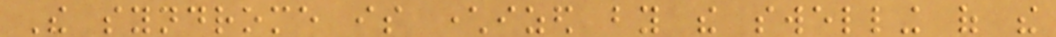The syndrome is characterized by the swelling of the
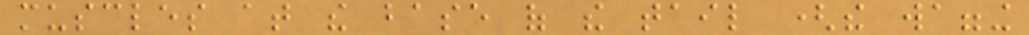muscles at the base of the tail (the wagging
